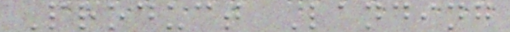Product Landing
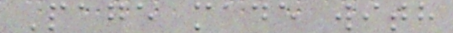Page made with
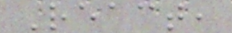React,
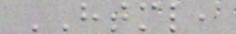HTML,
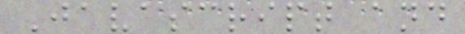Javascript and
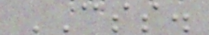CSS.
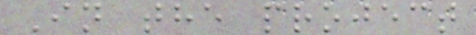In the project
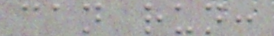can run:
